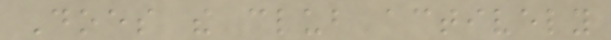Does the club actively
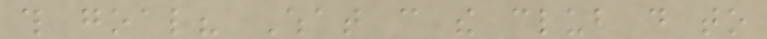this goal? What can the club do to
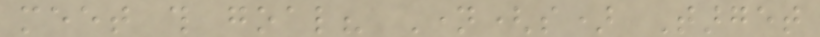meet this goal? Name(s) Target
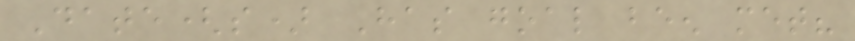Date(s) Has goal been met?
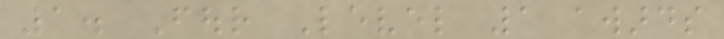1. Four Level 1 awards
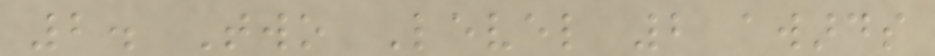2. Two Level 2 awards
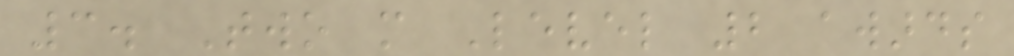3. Two more Level 2 awards
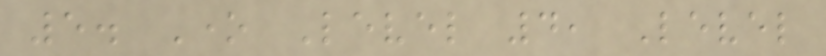5. One Level 4, Level
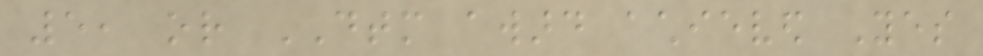5, or DTM award achieved Yes
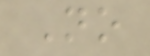No
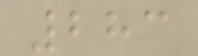283
